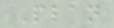Plan
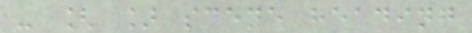- [ ] scene heading
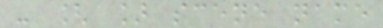- [ ] scene name
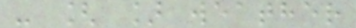- [ ] weather
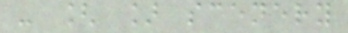- [ ] scenery
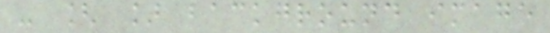- [ ] background image
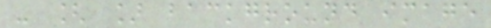- [ ] background image
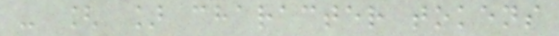- [ ] character tokens
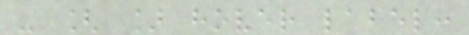- [ ] hover label:
